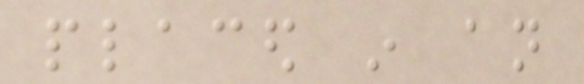placed in an
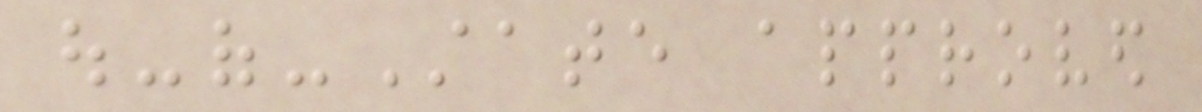out-of-State approved
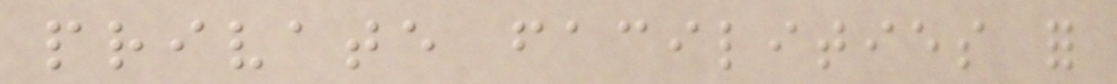private facilities for
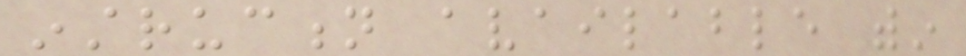instruction available within
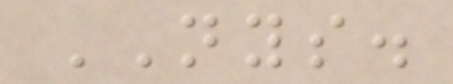NYS.
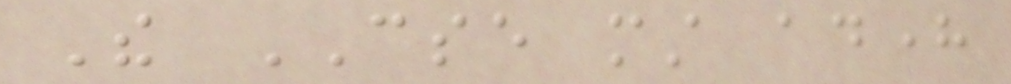The CSE must adhere
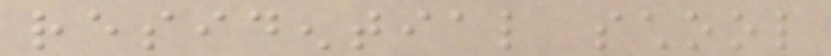residential school
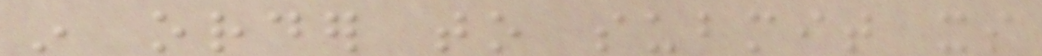in order to submit its
